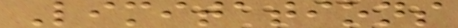Limitations
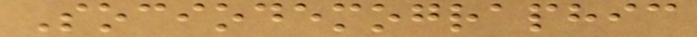Sociodemographic
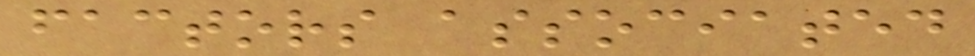factors associated
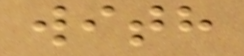with
